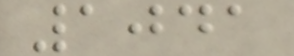1041
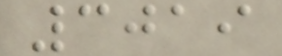3019
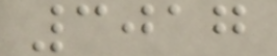3017
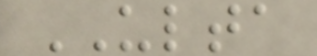ULTA
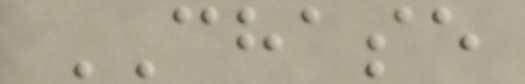CHASE
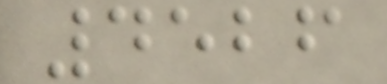4526
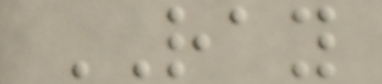RAY
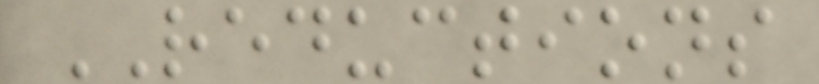REDUCTIONS
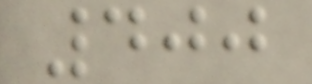400
